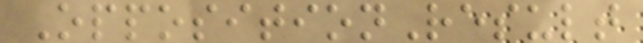OppositionResult
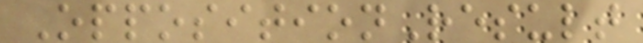OppositionResult
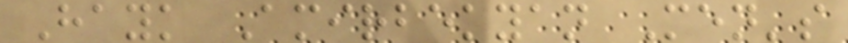Hayk Amirbekyan Men's
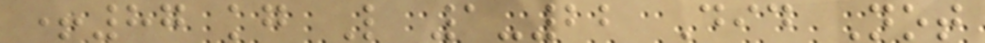+87 kg L 1-22 Did Not
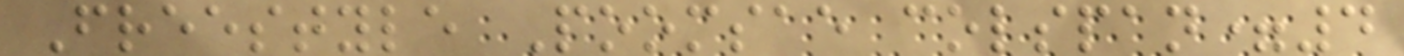Freestyle Poomsae colspan=4
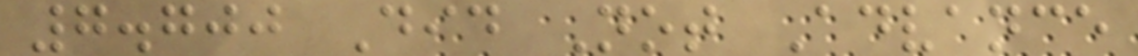7.700 Did Not Advance
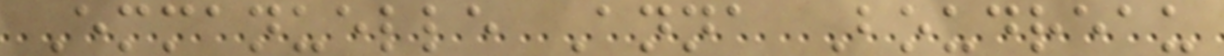Emmanuelle Anna Boudreau
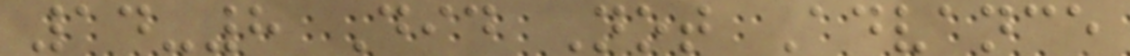14-8 Did Not Advance
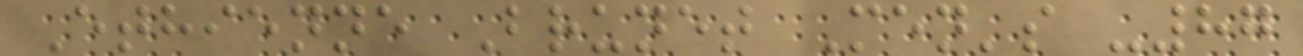Ethienne Brunet Men's -87
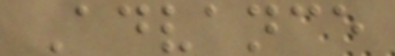Advance
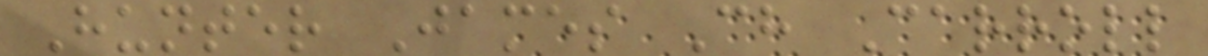Hunter James Ch Carroll
